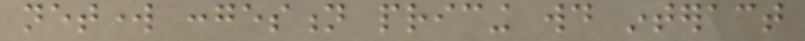network congestion pricing would interact
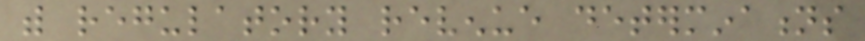with regulatory revenue determinations
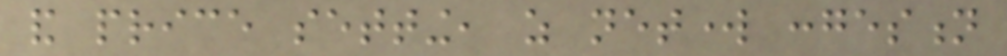and price setting, as network congestion
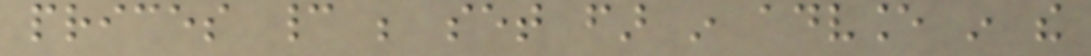prices cannot be set far in advance in the
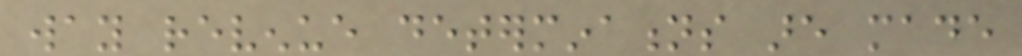way revenue determinations are made
